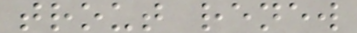trout renew
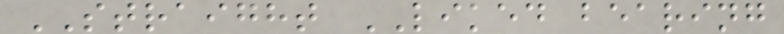STRAIGHT LIKED bearing
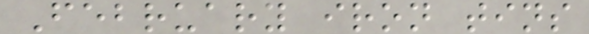February iron tins
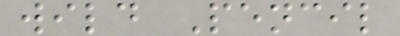wild Pencil
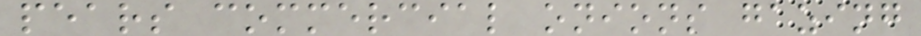pears commercial onions gazing
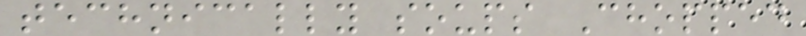technically soups Chopped
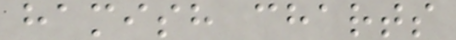hamish charts
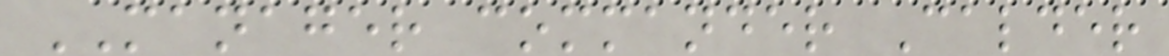MANAGER commander Calder
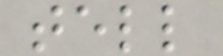tell
